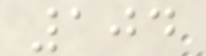104
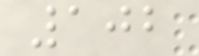102
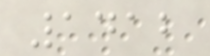1412
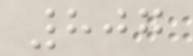807
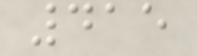415
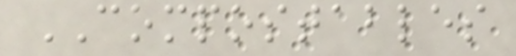COMPOSTABLES
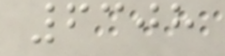6308
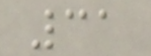31
